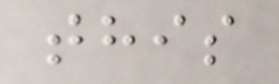this
